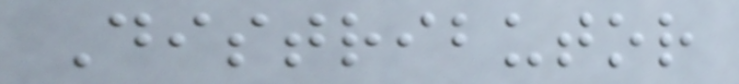Distributor
